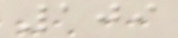109
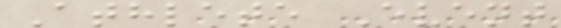Athlete Event
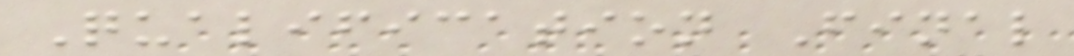Qualification Final
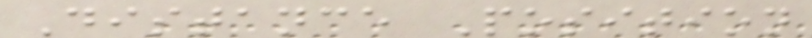Distance Position
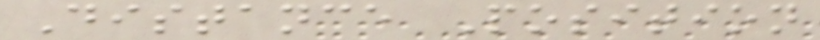Distance Position
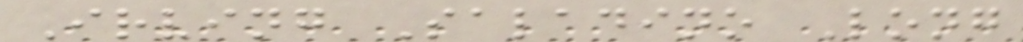Irving Saladino Long
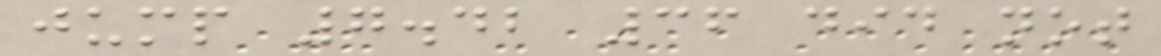jump 7.42 36 did not
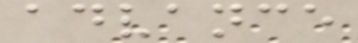advance
